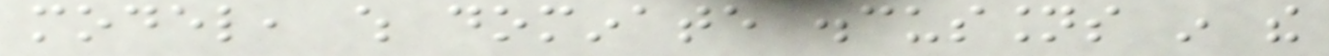model, which dominate discussions in the
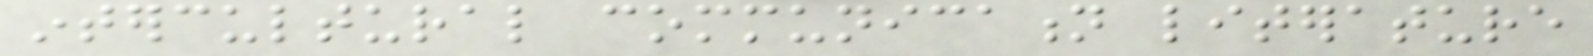intercultural communication literature
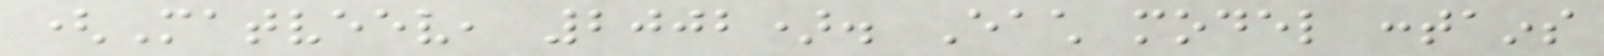(Matveev, 2002). Each model contains
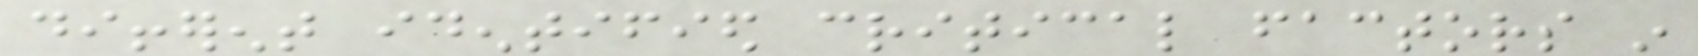different identified critical factors in
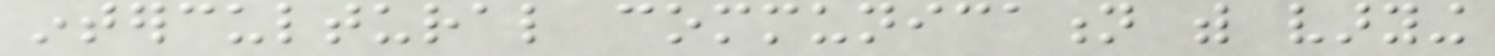intercultural communication with varying
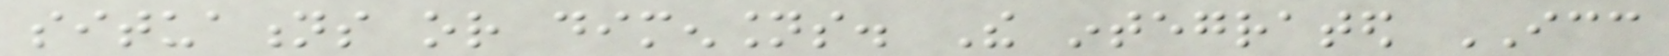situations or dimensions. The integrated ICC
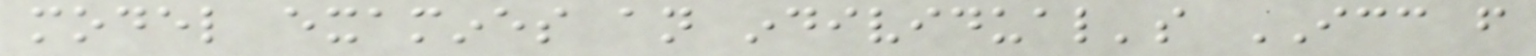model examines an individual's ICC from
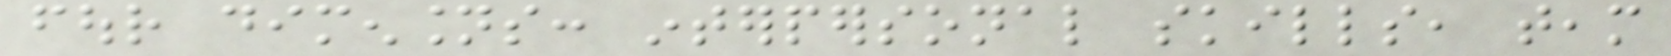four dimensions: interpersonal skills, team
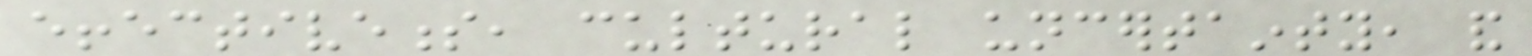effectiveness, cultural uncertainty, and
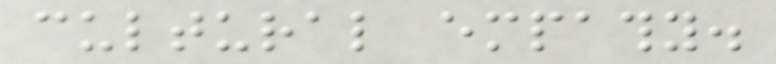cultural empathy.
